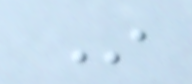In
